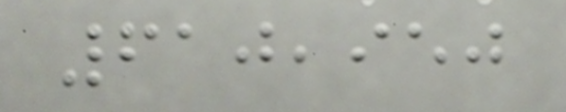610,950
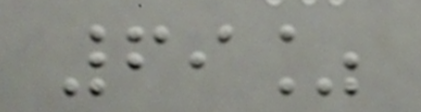69%
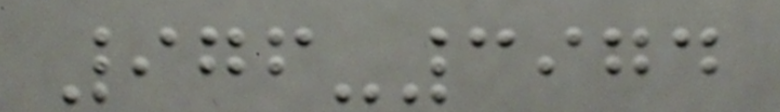976-3974
